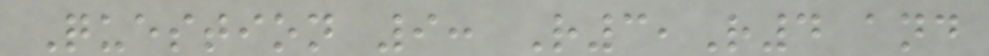Question 9: R3,R4 and
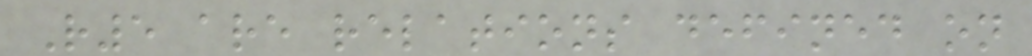R5 are relations defined on
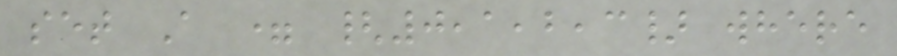set A = {0,1,2,3} where
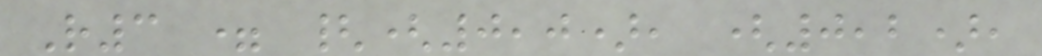R3 = {(0,0), (0,2),
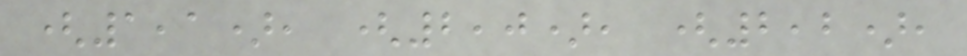(1,1), (2,0), (2,2),
